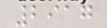2917
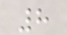8
